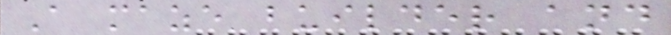A maze builder and
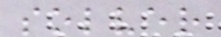solver
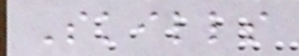Skills
